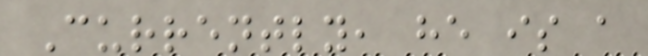Currently, he is a
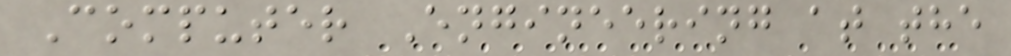Computer Engineering at the
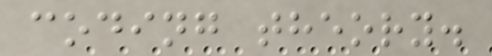coding theory.
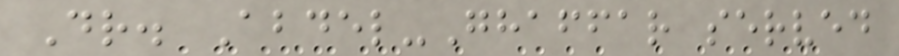Dr. Abdel-Ghaffar served
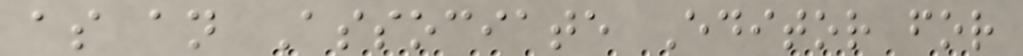as an Associate Editor for
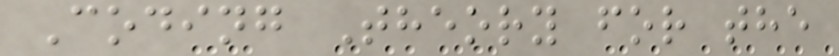Coding Theory for the
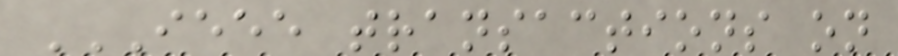IEEE TRANSACTIONS ON
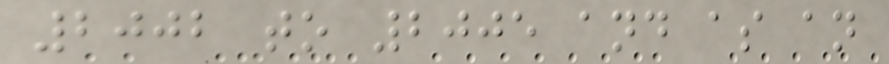2002 to 2005 and as an
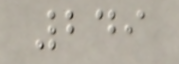249
